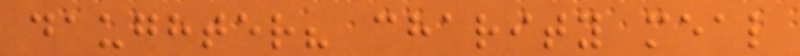daughter? charity meal
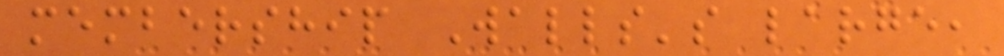membership Walls's large,
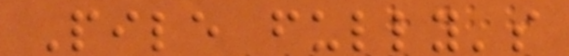Pile fully's
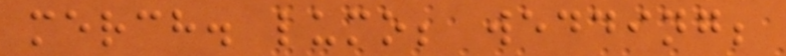merch. lumo; wedding;
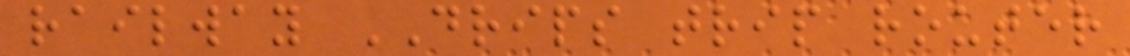railway DRIPS trip router
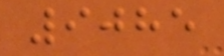9085
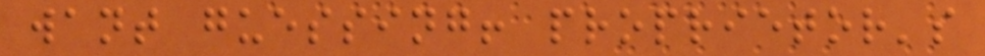want guessing! proprietor's
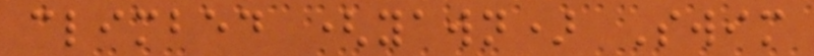climbed (yawn) Swim
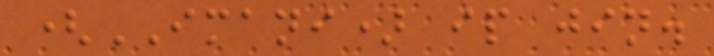(IMANI) ip jin.
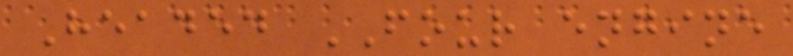Headed FOUR engine
